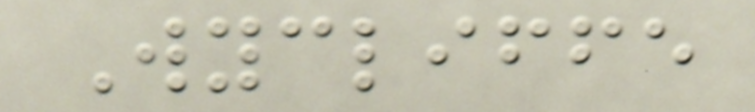Wycliffe
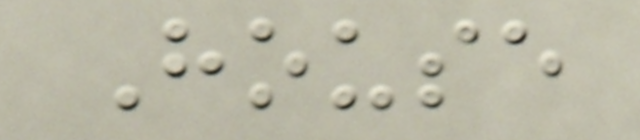House
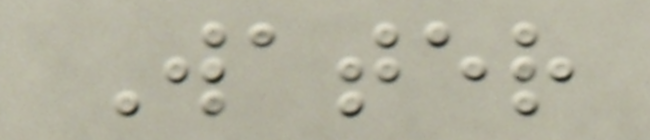Water
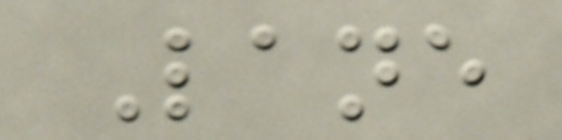Lane
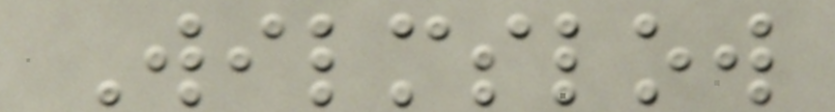Wilmslow
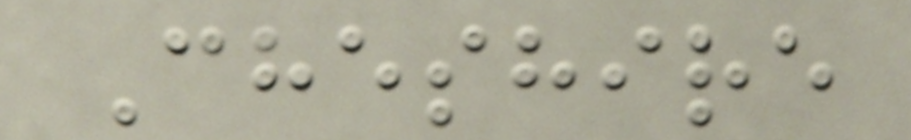Cheshire
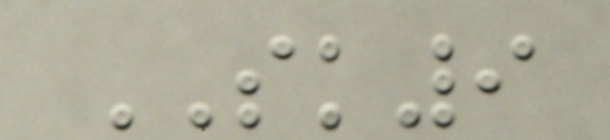SK9
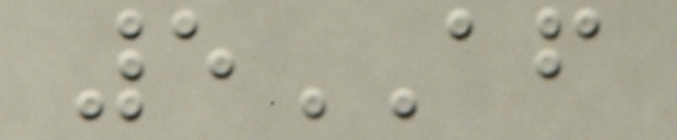5AF
